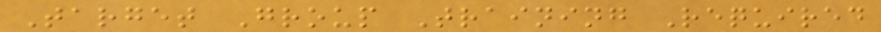Target Group Training Required
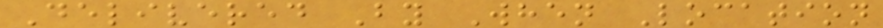Delivered By When Location
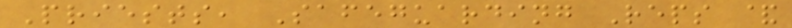Priests, Safeguarding Reps &
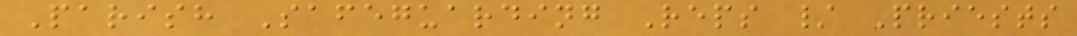Parish Safeguarding Reps / Priests
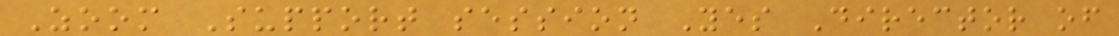Zoom Support session Yes Director of
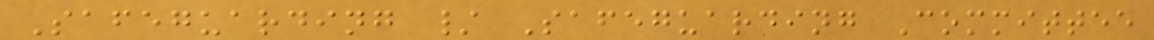Safeguarding / Safeguarding Committee
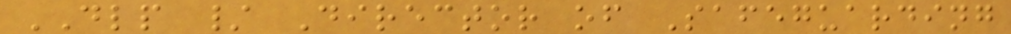DLP / Director of Safeguarding
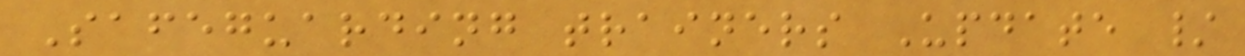Safeguarding trainers Update /
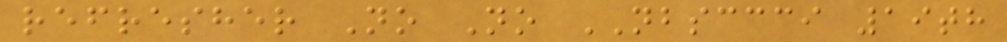refresher No No NBSCCCI 19th
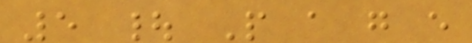5 | P a g e
